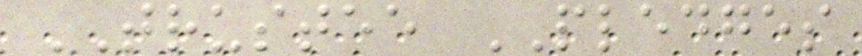TRUSTEE PLEDGES
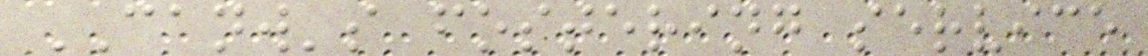CANW's fostering service
